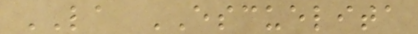LA ESCUELITA
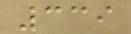339
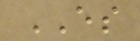ES
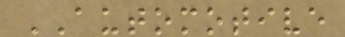AUTOMOTIVE
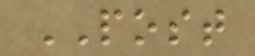POST
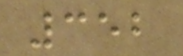352
